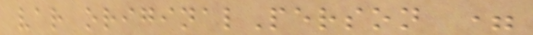var originalPerson =
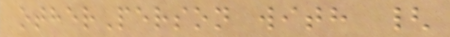otherPerson with {
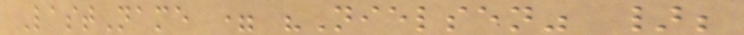LastName = "Nielsen" };
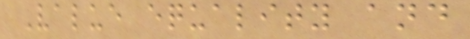Value equality and
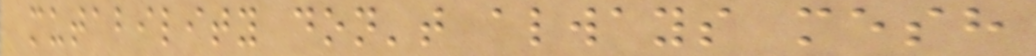mutability don't always mesh
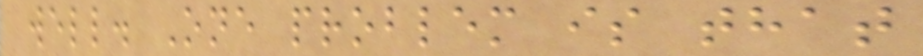well. One problem is that
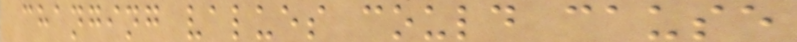changing values could cause
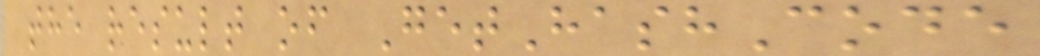the result of GetHashCode
